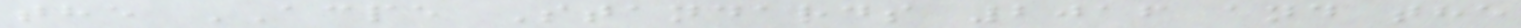the ACPE Standards 2016 and the
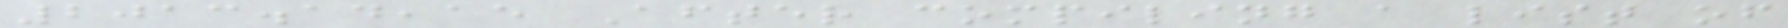2013.14,15 After compiling a list of
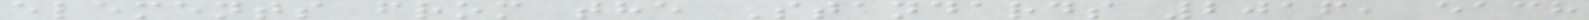elements from the Standards 2016, each
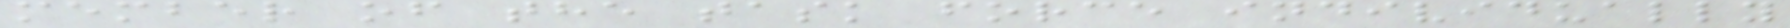member of the task force individually
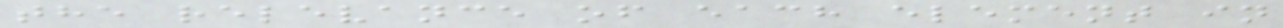the relevance of each element in
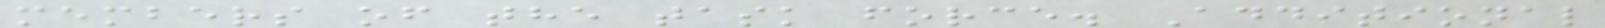members of the task force. Additional
